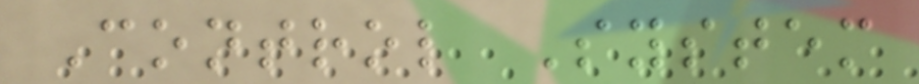Control System
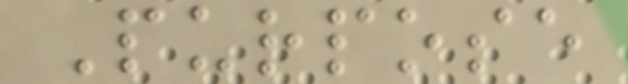Purpose
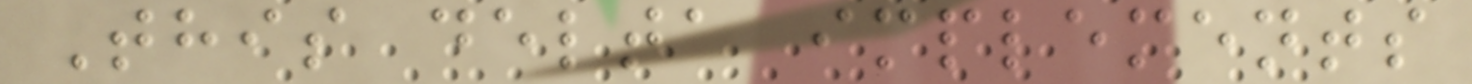This delta implements
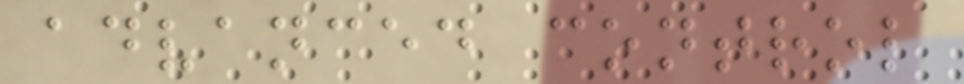advanced control
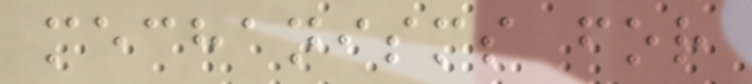mechanisms for
